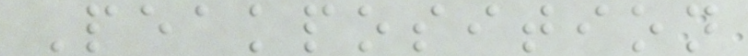Peakposition
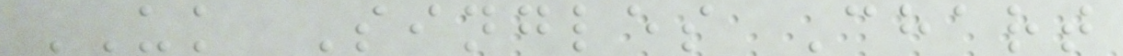UK Singles Chart
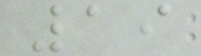19
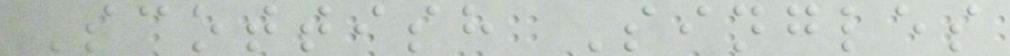Scottish Singles
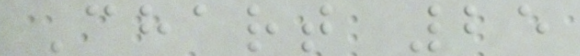Chart 25
